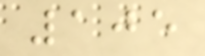105
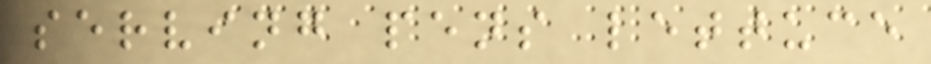serving pens lettuce
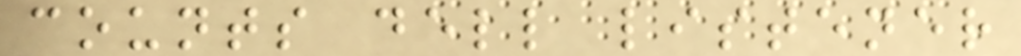counts dell listener
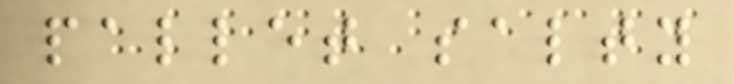pallet salty
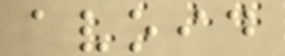avoid
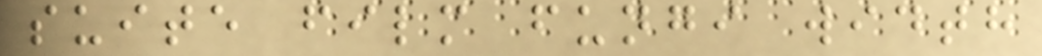suite film fungi width
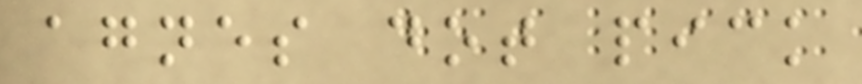agnes dot pick
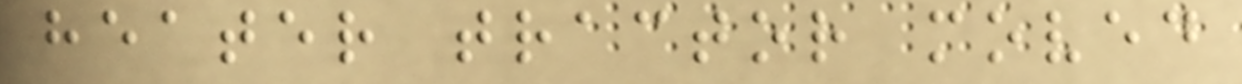heater tractor moved
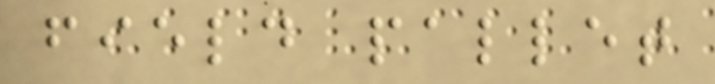field pallet
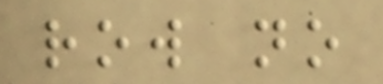row no
